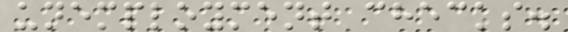unemployment checks.
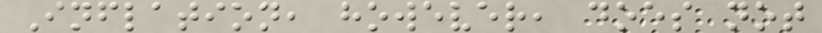Inflation, however, does not
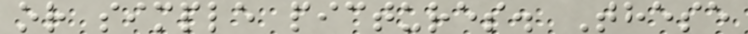or simple pictures. These
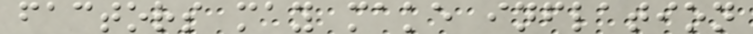factors may make inflation
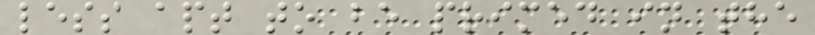less apt to be primed in the
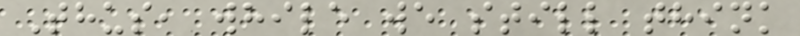Thus, while we still think
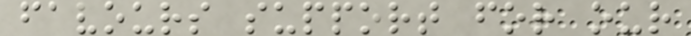favours support for our
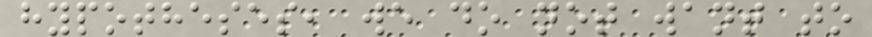hypotheses, we do not want to
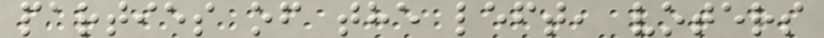parties of the left, voters
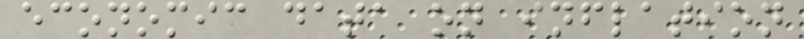economic data on inflation
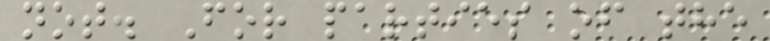not. For parties of the
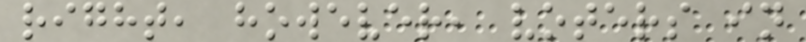right, however, voters in
